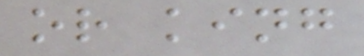or king
